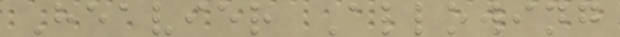Heavier Allowing
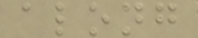along
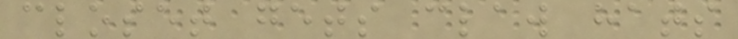closet gets claw hats
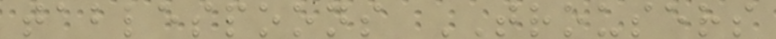tablespoons TROUSERS
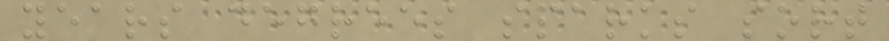years degrees sparks sort
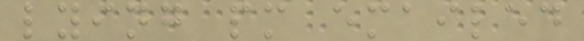lying pm emailed
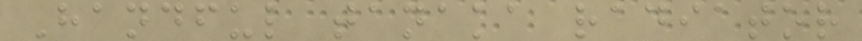Handful tanaka radiator
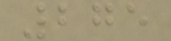275
